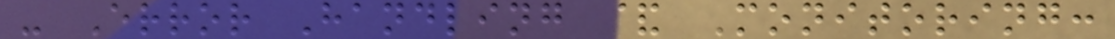- Error Handling & Monitoring:
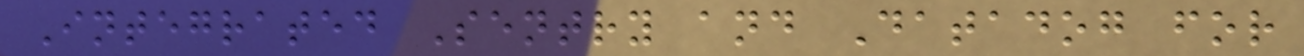Integrated Sentry and Datadog for
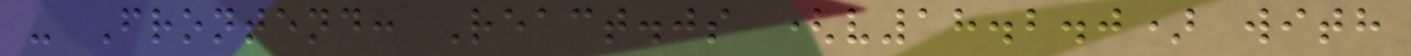- Frontend: React.js (v18.2.0) with
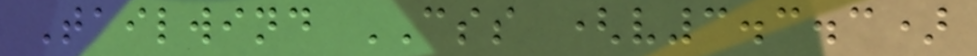Tailwind CSS (v3.3.3)
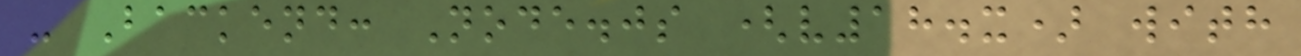- Backend: Node.js (v18.x) with
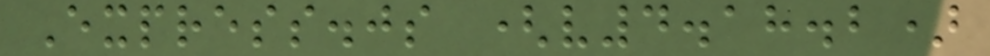Express.js (v4.18.2)
